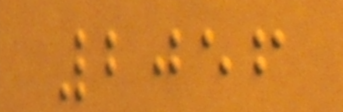2056
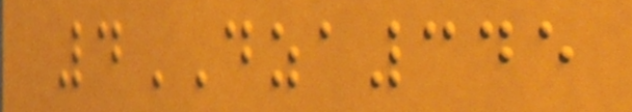4DZA345
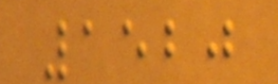1520
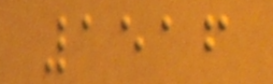1516
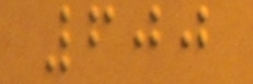600
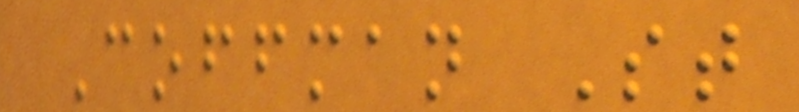Coffman St
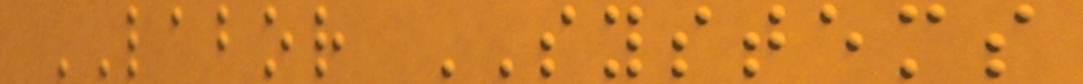LABOR SYSTEMS
